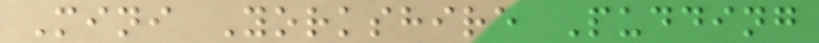Mini Yorkshire Pudding
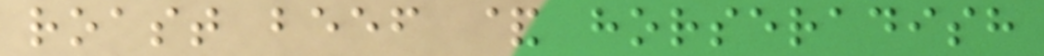roast beef & horseradish
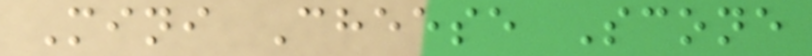Mini Cheese Scone
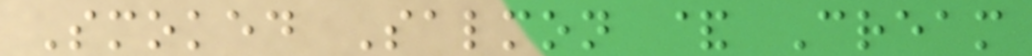Smoked Salmon & Cream
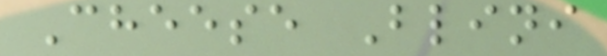Cheese Blini
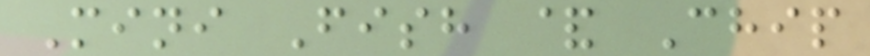Mini Fish & Chip
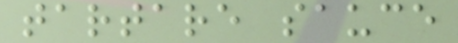tartare sauce
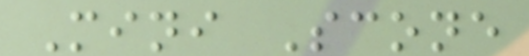Mini Scone
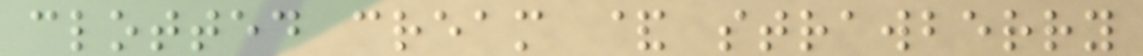clotted cream & strawberry
